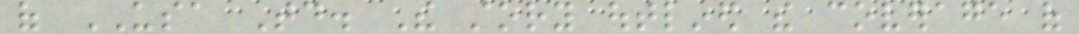of USA Today. The story outlined the coverage of
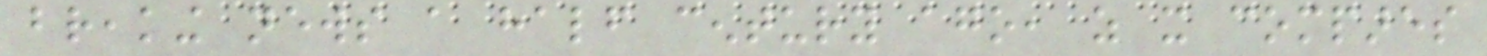breaking news a half century ago, as it compares
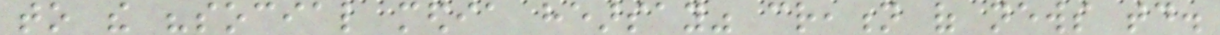to the "social media hearsay" creation of news today.
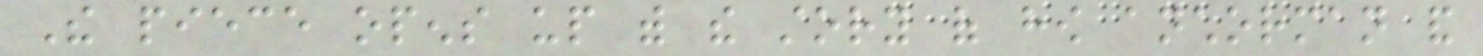The piece opens up with the story of how anchorman and
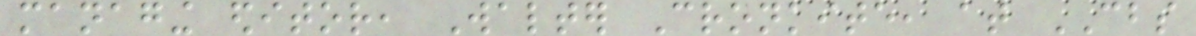managing editor, Walter Cronkite, at CBS
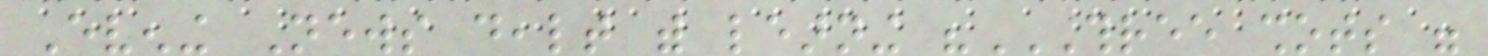Evening News dealt with learning "THREE SHOTS WERE
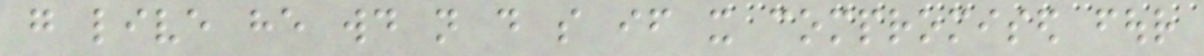go live he would not do so if it compromised four
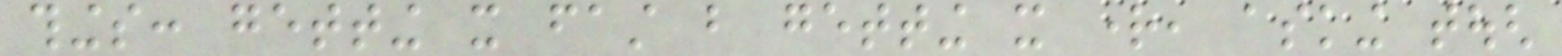things: getting it fast but getting it right, asking tough
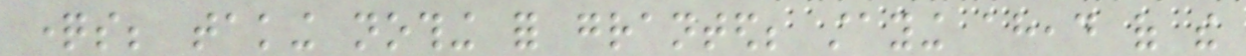questions; taking nothing for granted; staying ahead of the
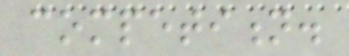competition.
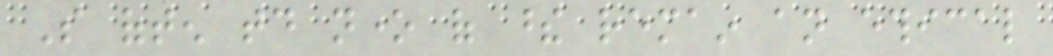So often today none of these remain an ethical
